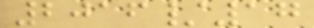2016/17
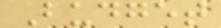Budget
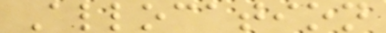Allocation
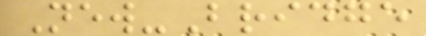New-Bridge
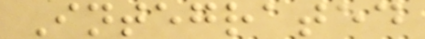Integrated
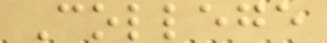College
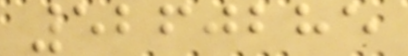5260285
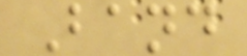Band
